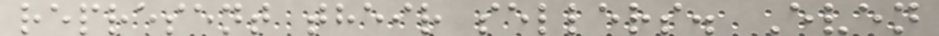represent their sellers. Even
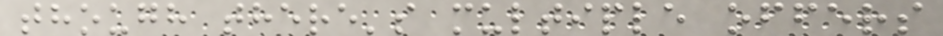though there's multiple offers
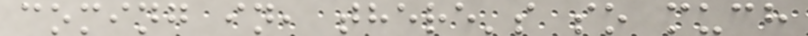coming in, there's so much
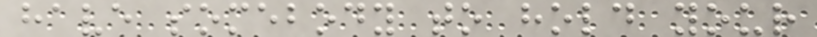have somebody to hold your
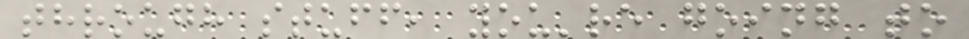through stuff, you're going to
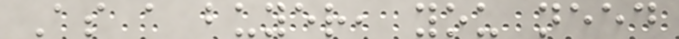As a buyer, you need
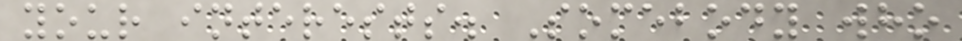your interests. Somebody who
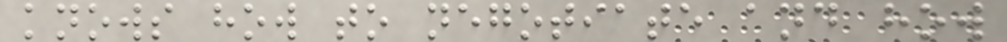knows how to negotiate and how
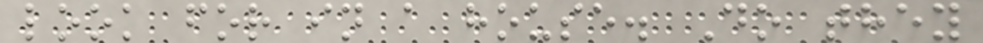look for in a house. Do they
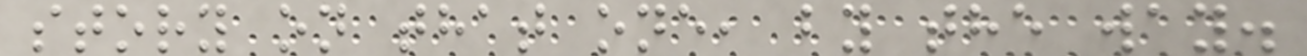story on that one, by the way.
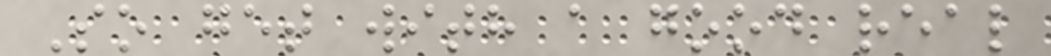So get with a good real
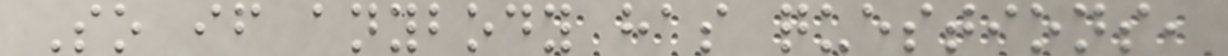So if anybody has questions,
